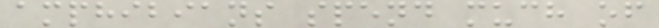amphibians spend much of
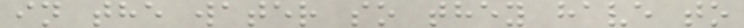in the water so they have to
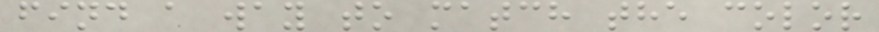find a way to match the color
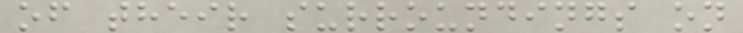of their surroundings on
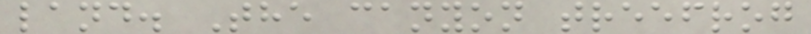land. The canyon treefrog
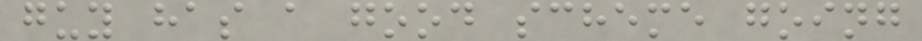guy has a good scheme going
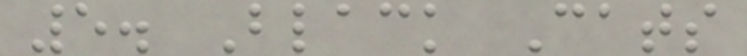5. Black Cats
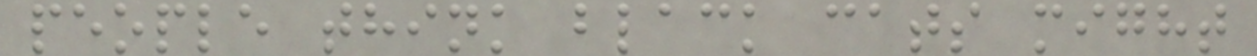people think black cats might
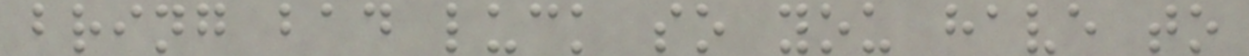bring bad luck so you have to
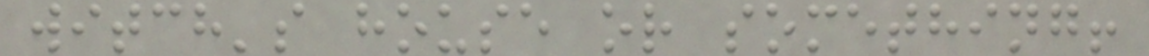witch's house or something!
